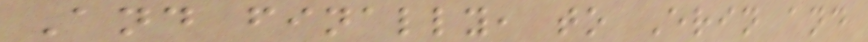And finally, to Erin and
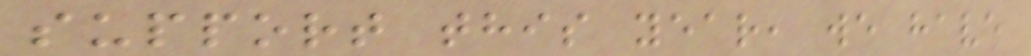support this year, we have
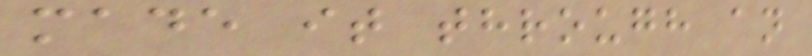made it through an
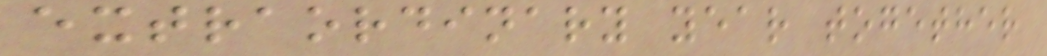extraordinary year together
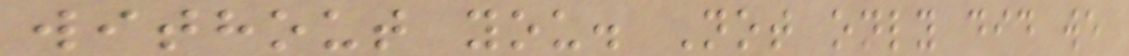without you. Not only did we
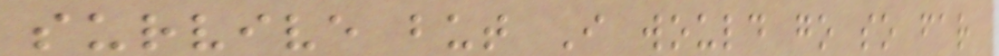survive but I would go so far
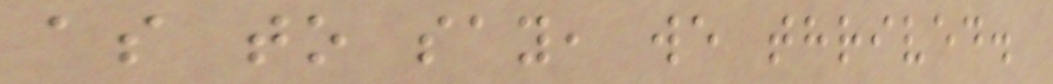as to say, we thrived.
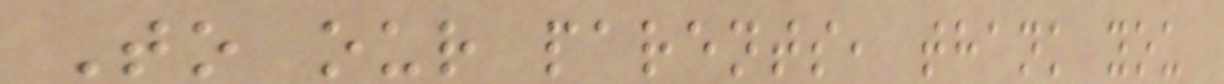To our parents, thank you
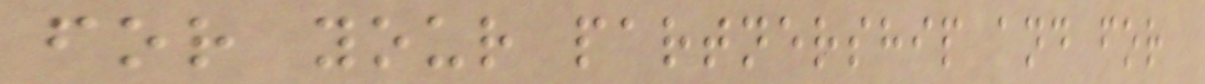for your partnership and for
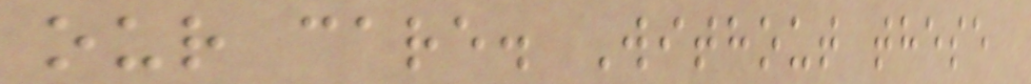our care. Without these
